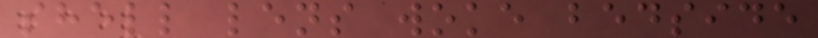shell lens woke bedside
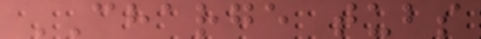CHARGE tubs
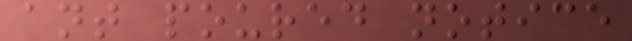ant poured notice
